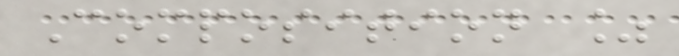Composition %
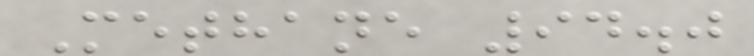Methane 94.0
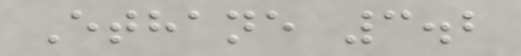Ethane 3.2
